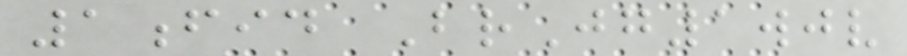1fid BrJg1wjv
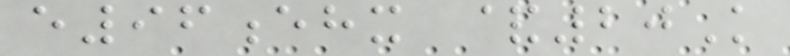e96ehx &20K
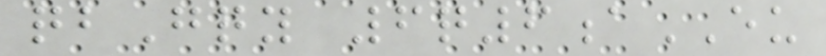qbGqy 6q6aEU
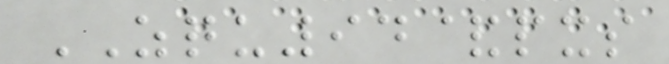ZQU94&pxs
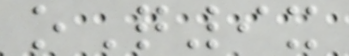oQ9x
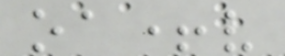oa+v
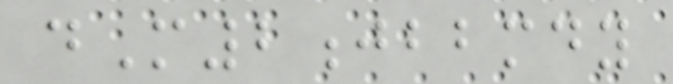dM2jbbmdy
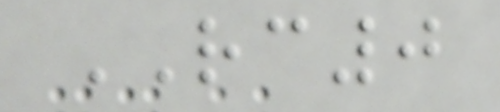RC0
